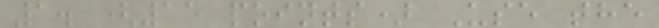1. (15 points) Use the
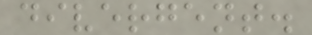divergent.
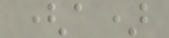(a)
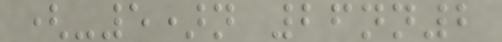(-5)n 26nn2
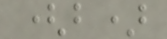(b)
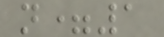n=1
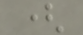(
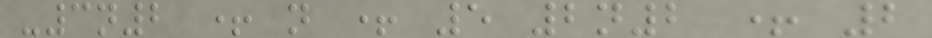-3n2 + n + 5 2n2 + 2
